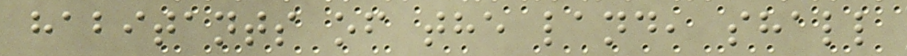habitants of the land, shall
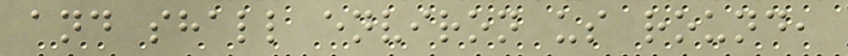and shall environ us round,
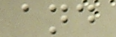and
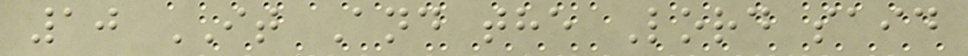10 IT And the Lord said
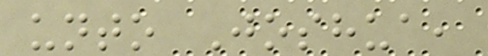unto Joshua,
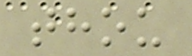thou
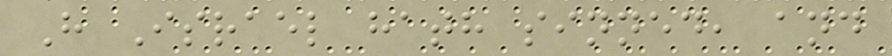H Israel hath sinned, and
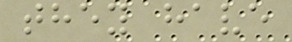they have
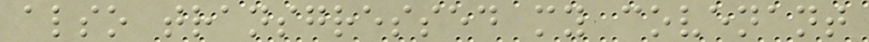also transgressed my covenant
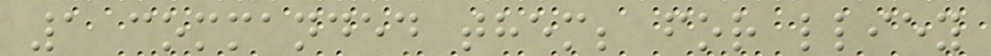1 commanded them; for lliey
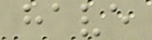have
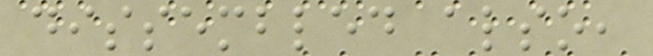dissembled also,
